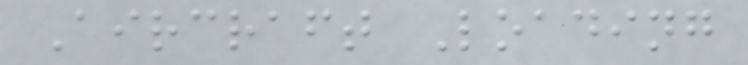Aircraft Loading
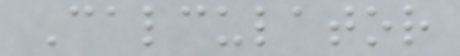Calculator
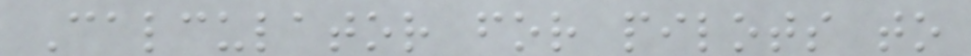Calculator for pilots to
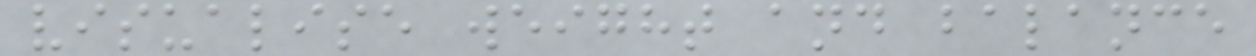visualise weight and balance
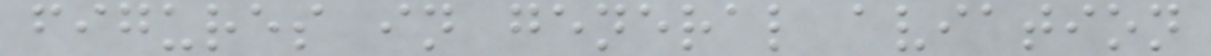figures in general aviation
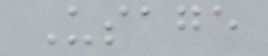Usage
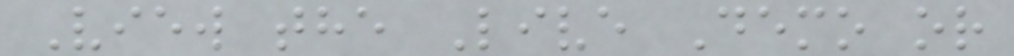View the Live Demo or
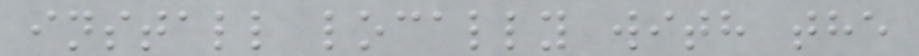install locally with the
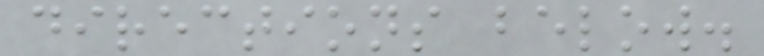directions below.
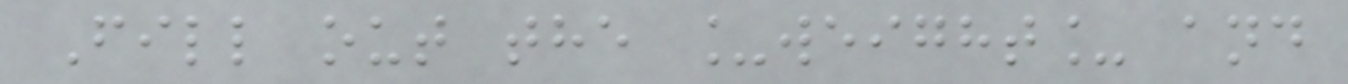Fill out the _weight_ and
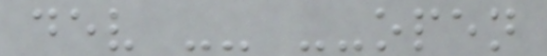dev -- --open
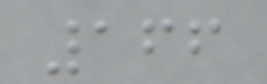166
